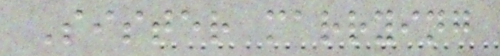Sister marrying
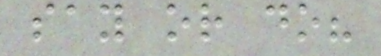say or do?
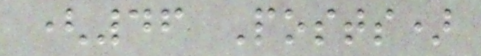(46 Posts)
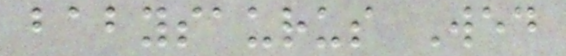babysaurus Wed
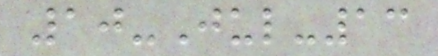10-Jul-13
